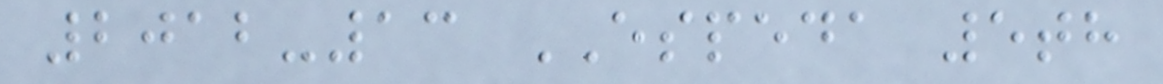2012-13 ESPEDA 5th
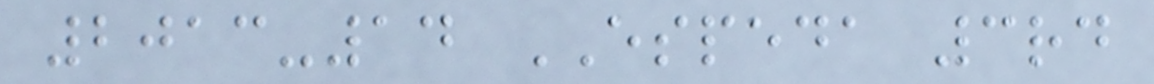2013-14 ESPEDA 3rd
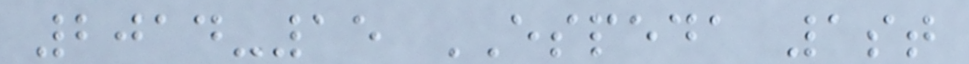2014-15 ESPEDA 1st
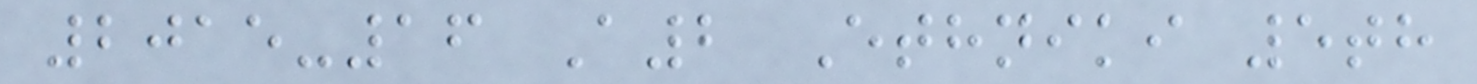2015-16 A2 Ethniki 5th
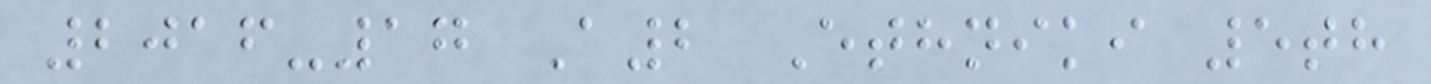2016-17 A2 Ethniki 5th
